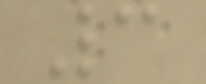3
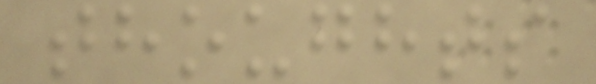thoughts
